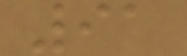91
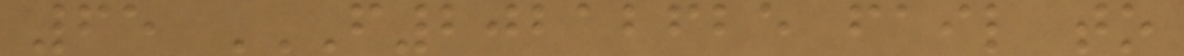65 F20212625 FAIL TO
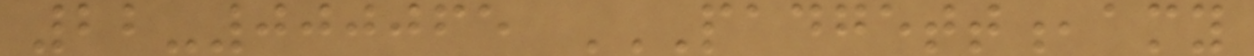22-000065 PADGETT,AMY
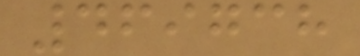469738
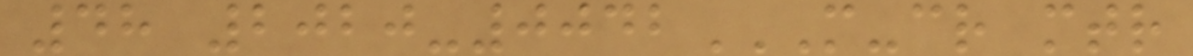48 2020-0042M-CR MTR
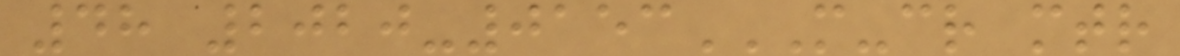48 2020-0153M-CR MTR
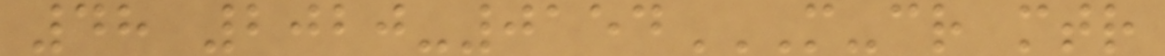48 2020-0154M-CR MTR
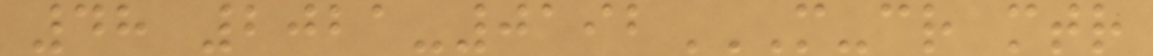48 2021-0192M-CR MTR
